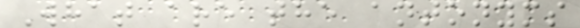What are the antonyms
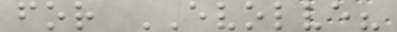for EVOLVE?
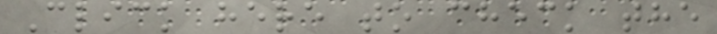Click here to check the
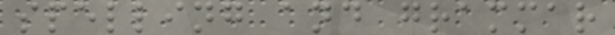spelling and grammar
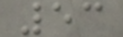53
